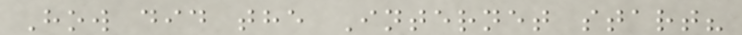How did the Internet start?
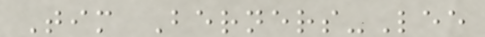Tim Berners-Lee
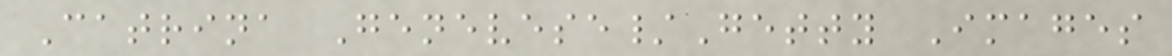Catrina Genevese/Getty Images
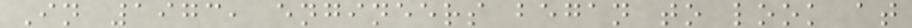In 1973, engineers began to look at
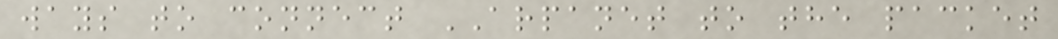ways to connect ARPANET to the packet
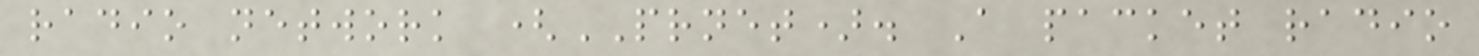radio network (PRNET). A packet radio
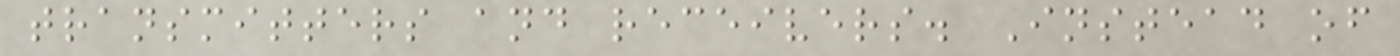transmitters and receivers. Instead of
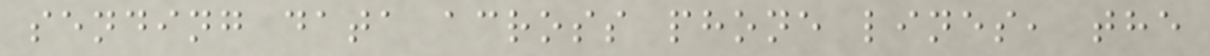sending data across phone lines, the
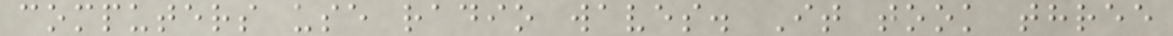computers use radio waves. It took three
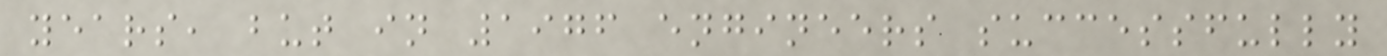years, but in 1976 engineers successfully
